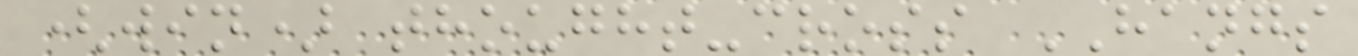(win) thought-cross HANGS
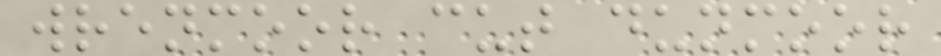wrenmoor cut dunmoor
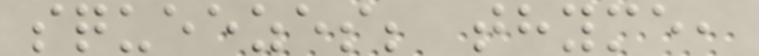squeezes; thyme,
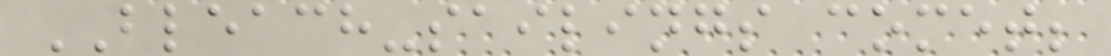BLEACH-sailings comet;
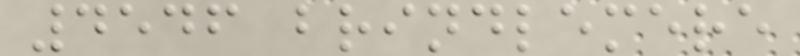4546 brindlemere
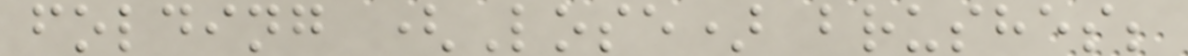folding (Lose) brushes;
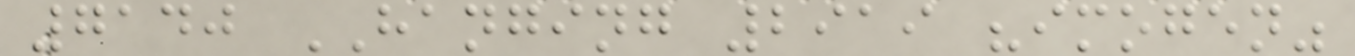7140 HANGING 2919 "imogen"
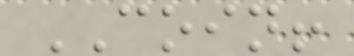COIN!
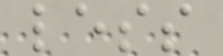less
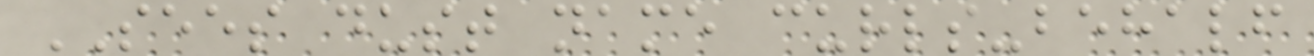SEES dust name curls-behalf
